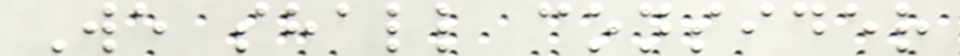We shall consider
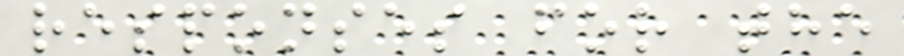responses for the
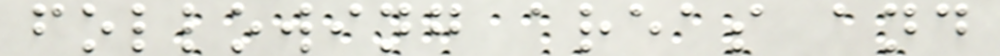following areas and
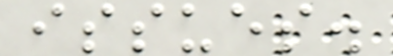issues.
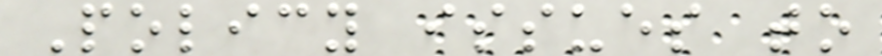Policy issues to
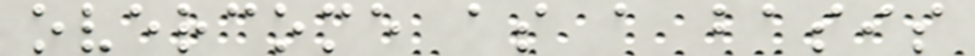overcome as a basis
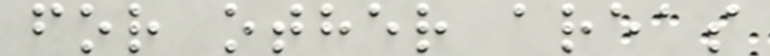for other areas
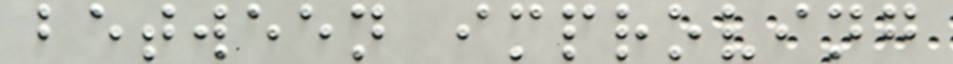between improving
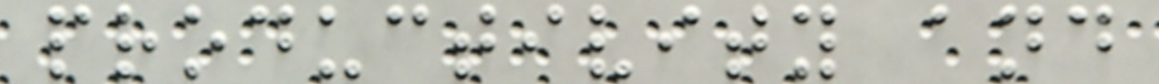productivity and
